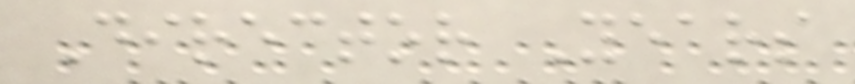Director Years
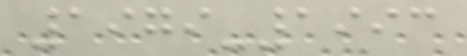1979-1993
